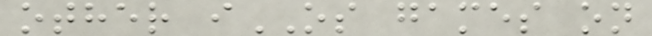other iOS games on
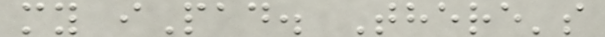my iPad. There's
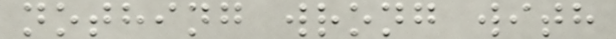nothing wrong with
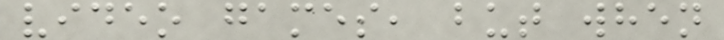video games, but when
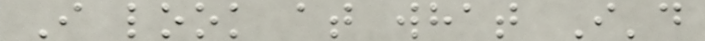I look at what I'd
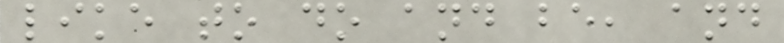like to do and be, and
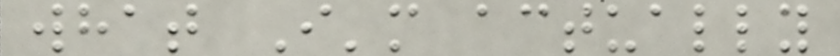what I'm actually
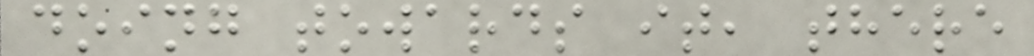doing towards it, there
